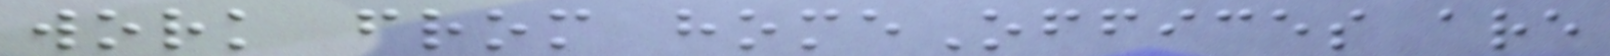work from homeOffices are
